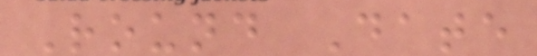Round Date
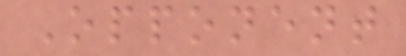Opponent
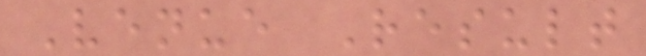Venue Result
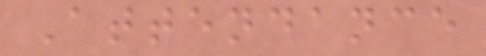Attendance
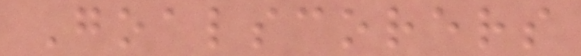Goalscorers
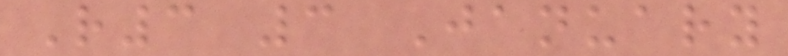R3 3 January
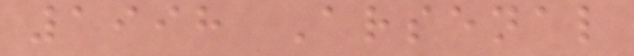1998 Arsenal
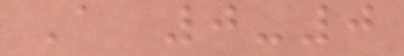A 0-0
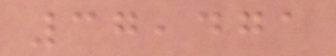37,471
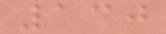130
